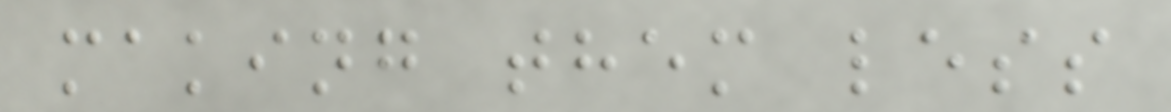making them less
